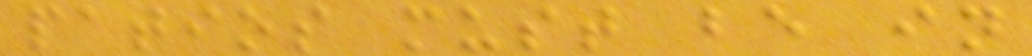patios must be in
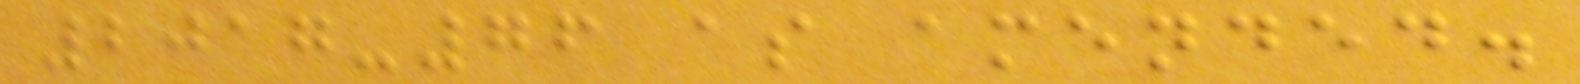2017-76 as amended.
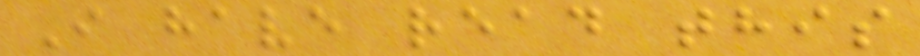I have read this
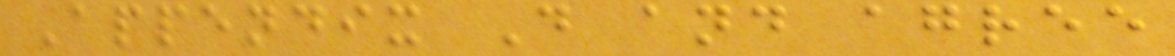Appendix D and agree
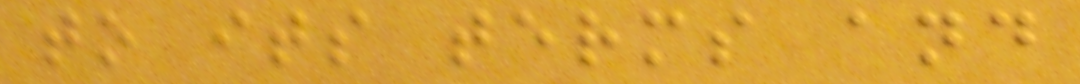to its terms and
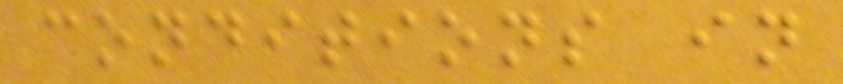conditions in
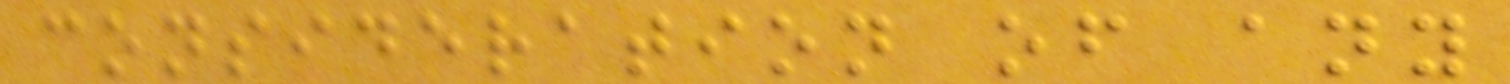consideration of any
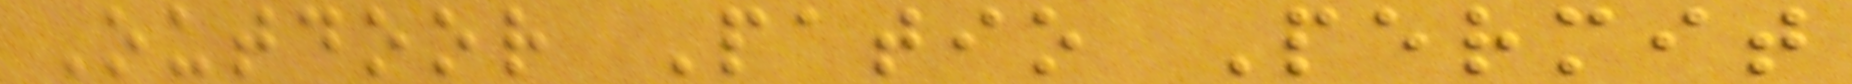Outdoor Patio Permit
